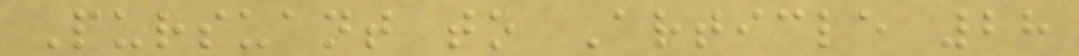Pursuant to Article 28
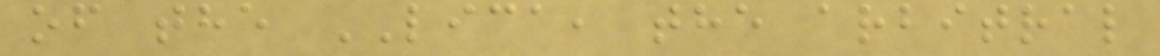of the LICA, the arbitral
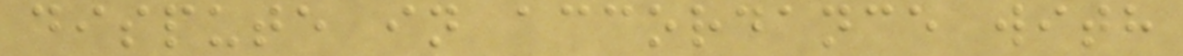dispute in accordance with
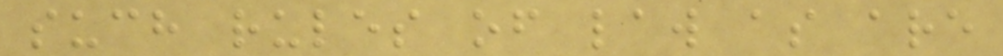such rules of law as are
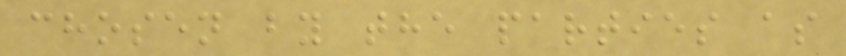chosen by the parties as
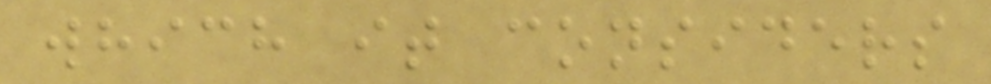which it considers
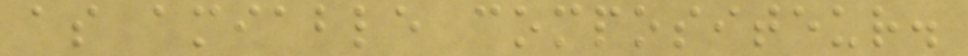as amiable compositeur.
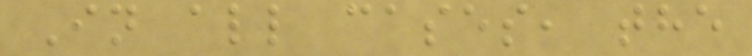In all cases, the
